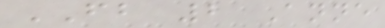FB 2 Anne
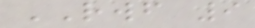RWF 9
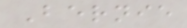Bernie
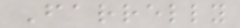Farrelly
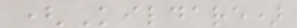(Kildare)
